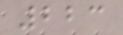223
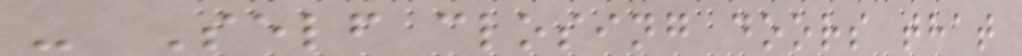- Self closing doors that
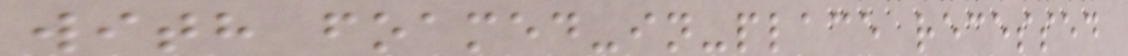with foamed-in-place recessed
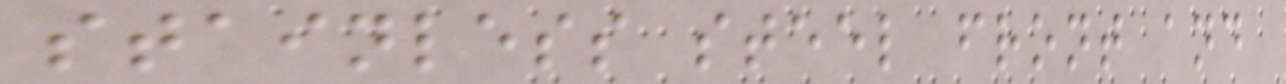stainless steel front and
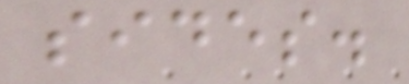sides.
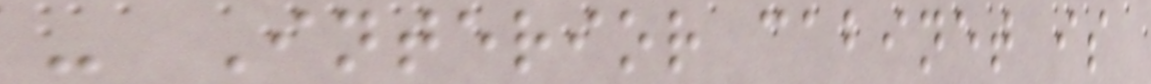- Interior cabinet is
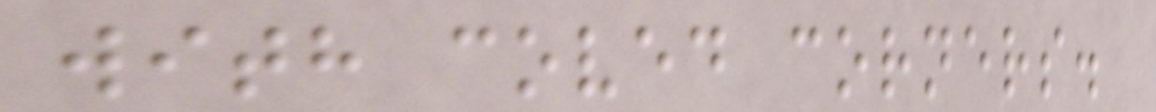with coved corners.
